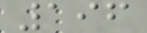196
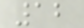12
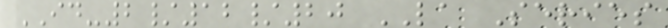ID-2/12/20 LA Series
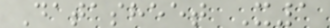Datasheet X1
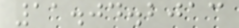11.04.2013
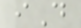iD
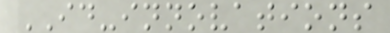ID-innovations
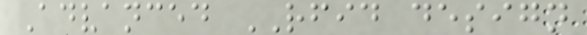Advanced RFID design
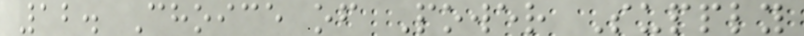12. Choice of Power Supply
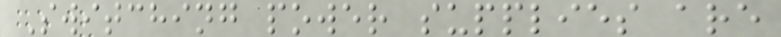Switching power supplies are
